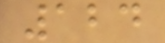124
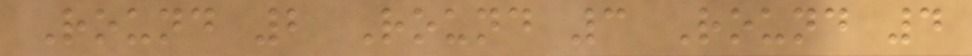Round 2 Round 3 Round 4
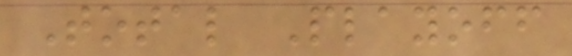Total Playoff
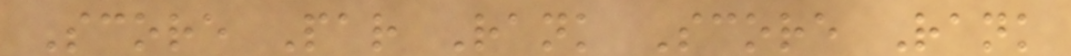Score Par Rank Score Rank
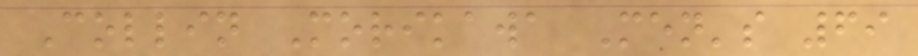Collin Morikawa Men's 69
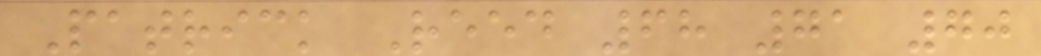Patrick Reed 68 71 70
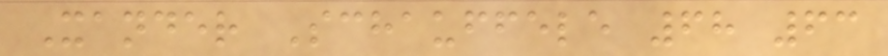Xander Schauffele 68 63
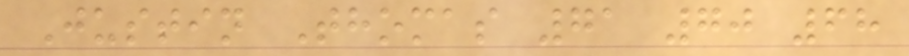Justin Thomas 71 70 68
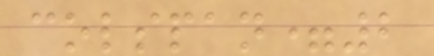colspan=2
